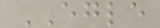EGLE
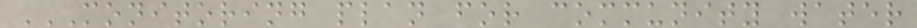MONITORING PLAN FOR COMMUNITY WATER
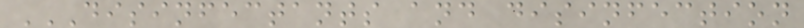DISINFECTANTS AND DISINFECTION
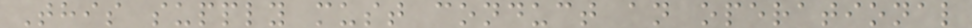This supply must conduct an operational
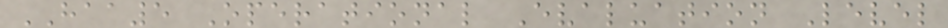HAA5 Operational Evaluation Level
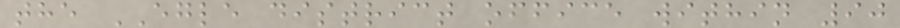the EGLE district office within 90
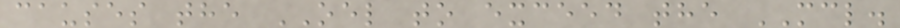causes the OEL to exceed the MCL.
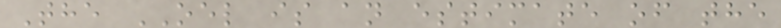The OEL is an estimate of the
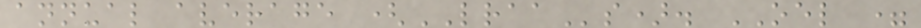annual average (LRAAs). OEL =
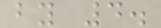by 4.
